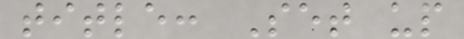title: Set up
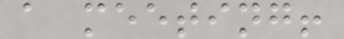a meeting!
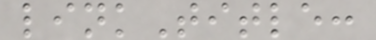linkTitle:
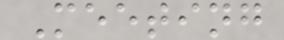Meeting
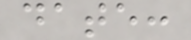date:
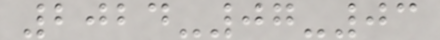2024-07-03
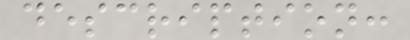description:
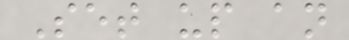Set up an
